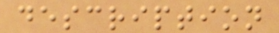description
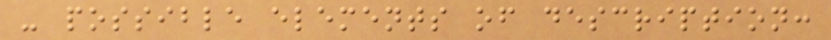- possible elements of description:
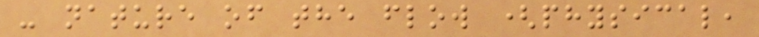- nature of the flow (physical,
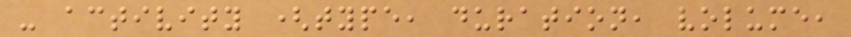- activity (type, duration, volume,
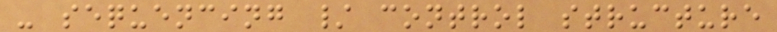- sequencing / control structure
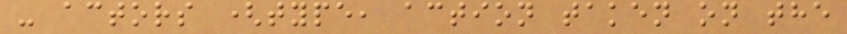- actors (type, action taken on the
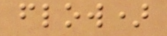flow)
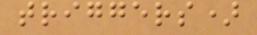triggers)
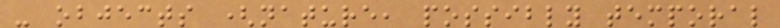- objects (nature, possibly temporal
